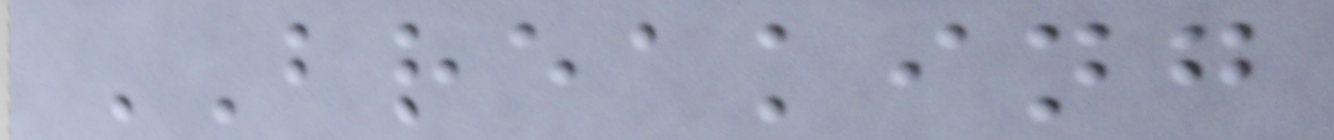BREAKING
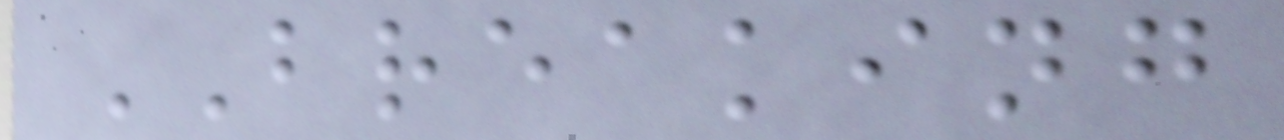BREAKING
